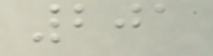201
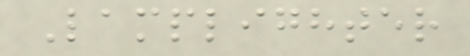Lamplighter
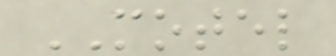MOTEL
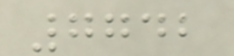7742
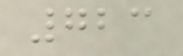723
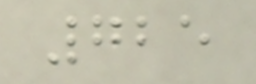725
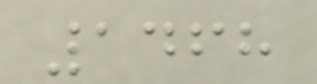1468
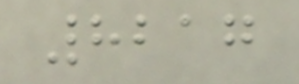8217
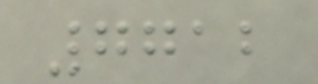7712
